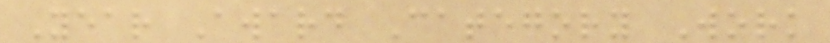Year Award Category Work
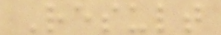Result
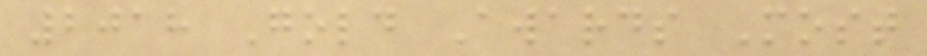2018 Gold Awards Most
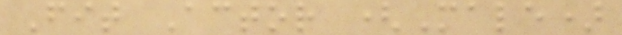Fit Actor (Male)
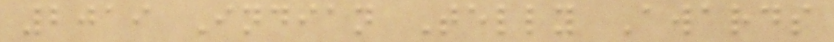2019 Indian Telly Awards
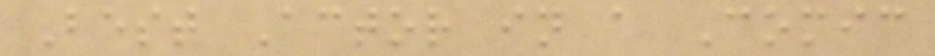Best Actor in a Comic
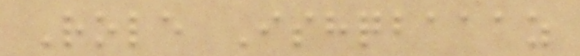Role Ishqbaaaz
